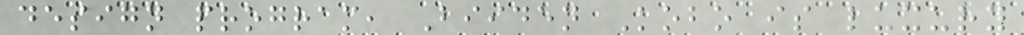design program, Biiden Kobo is luxury
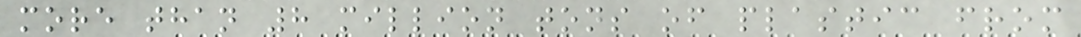more than 8 million tons of plastic from
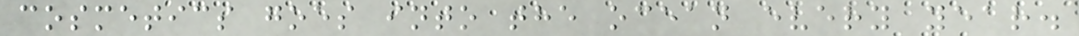cosmetics goes into the ocean every year.
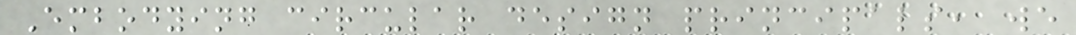Embodying circular design principals, we
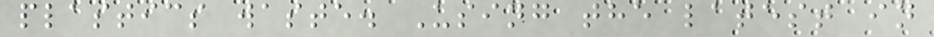plastics waste. Using the latest in
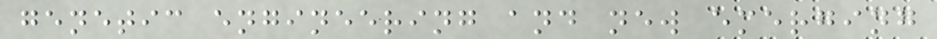genetic engineering and new emerging
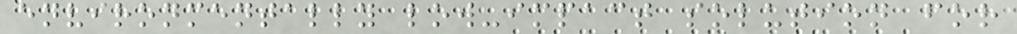environmentally low-impact solution for
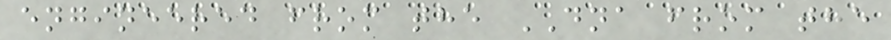engineered from the DNA from the
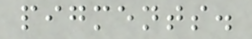pigments.
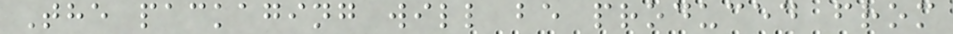The packaging will be produced from
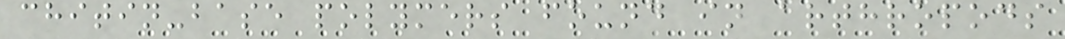chitin-base polymers found in arthropods
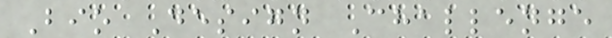Bio Design Challenge
